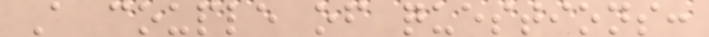A couple of questions:
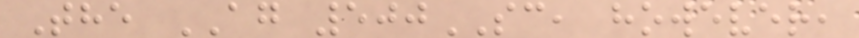The AG 500SC, however,
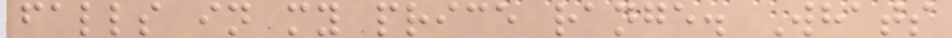falls in my price range. Whats
